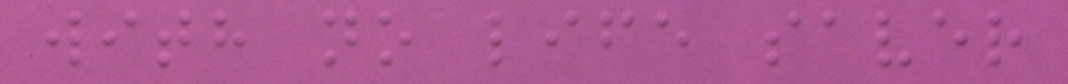with no life saver
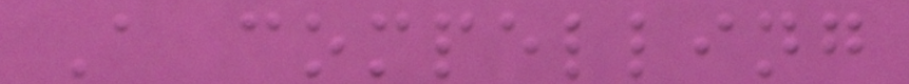A compelling
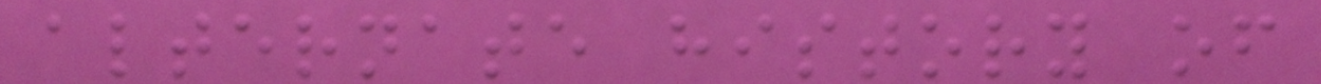alternate history of
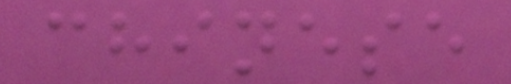chinese
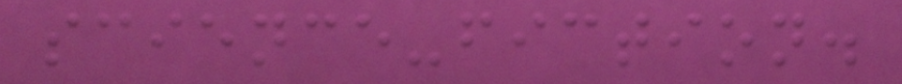science-fiction.
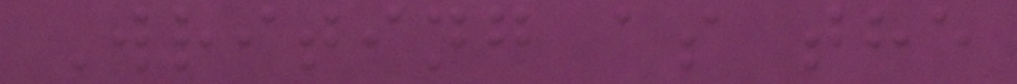Writing as the
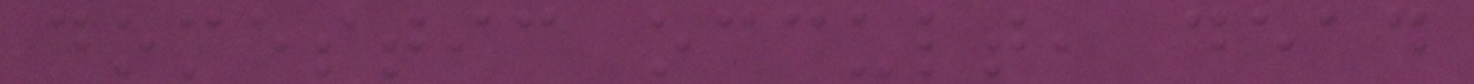domestic occult, dead
